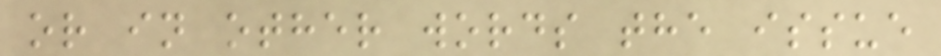or in other words the issue
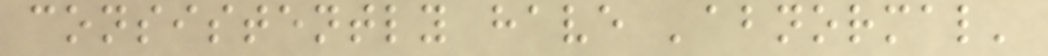consistently have 'abnormal'
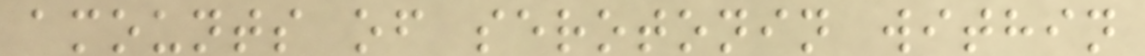amounts of serotonin within
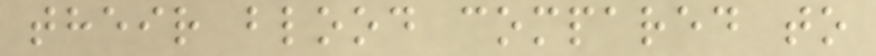their blood compared to
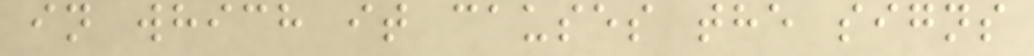in which it causes the signs
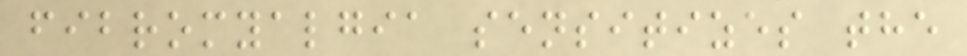fibromyalgia sensitizes the
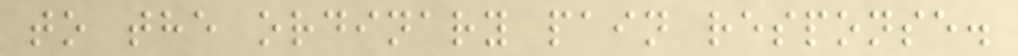to the ordinary pain response.
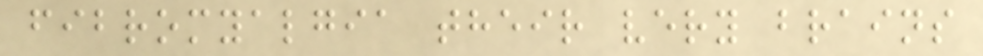fibromyalgia their very brains
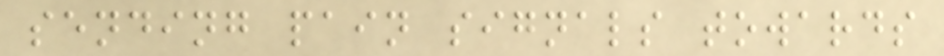sending pain signals towards
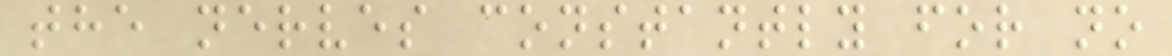the nerves constantly for no
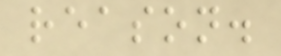reason.
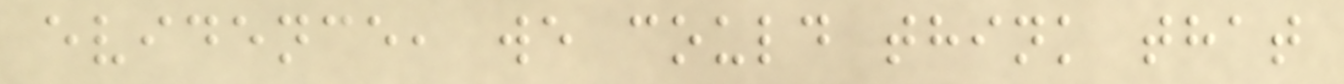evidence, we could think that
